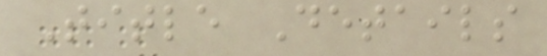Title Details
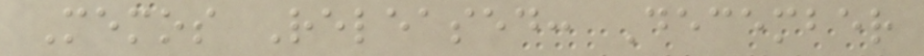Memos Released: December
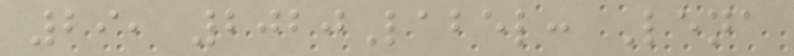29, 2020Label: Lena
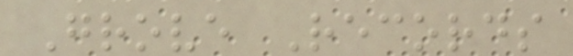Grove Records
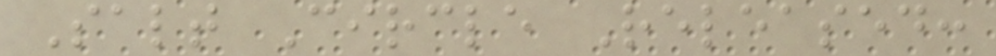Salt Circle Released:
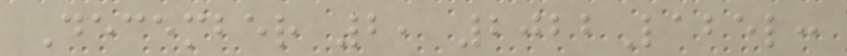December 2, 2022Label:
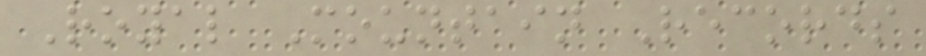Royal Mountain Records
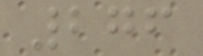276
